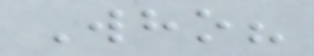Who?
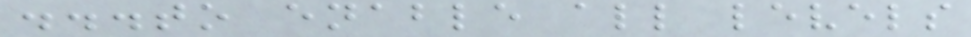...to enable all levels
